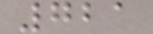721
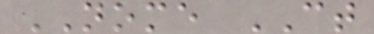NOME CT
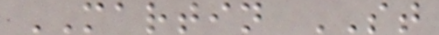MARTIN ST
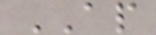AP
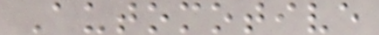Automotive
